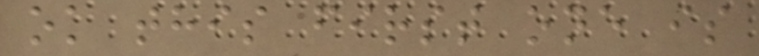ok this first one is
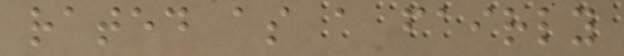rated as a fairly
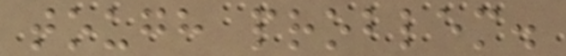tough problem.
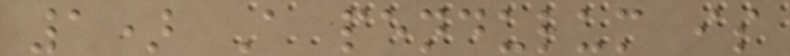1) A pendulum is
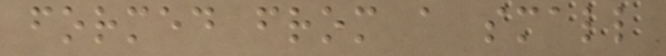formed from a small
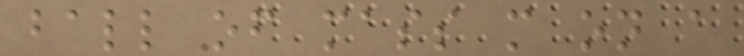ball of mass m on a
